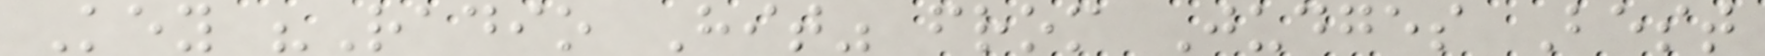Key "Radio Hit" from Judges Best
